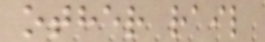other rail
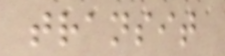transit
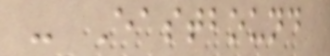- Eastbound
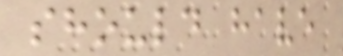should have
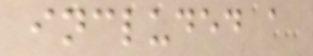included a
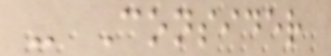- Consider
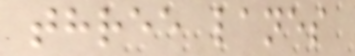three lanes
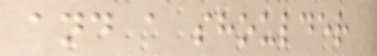and a shoulder
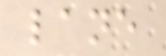lane
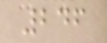246
